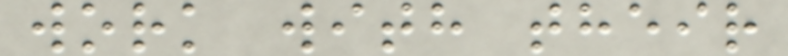work with their
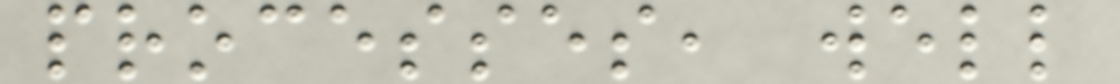processes, well
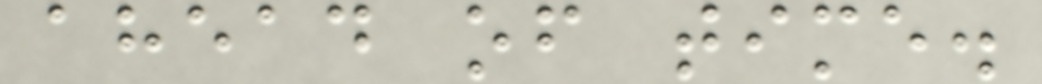ahead of time.
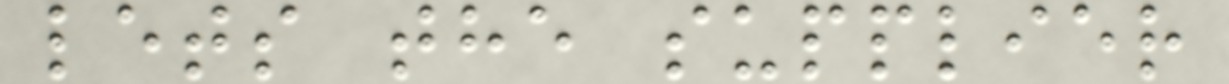lets the supplier
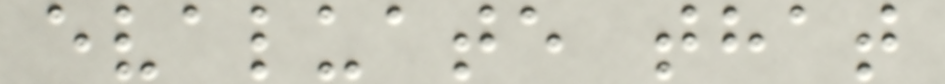evaluate that
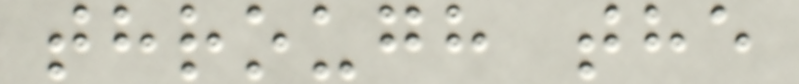through the
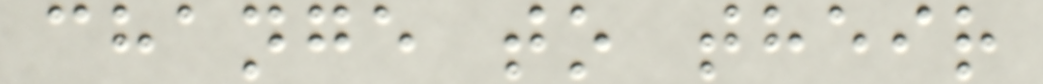change to their
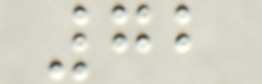72
